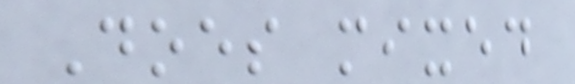Does mixed
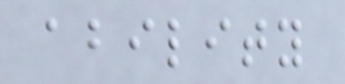ability
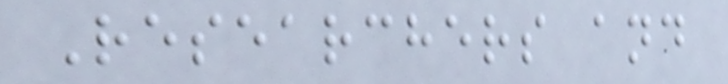Researchers and
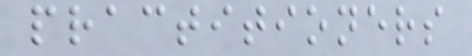practitioners
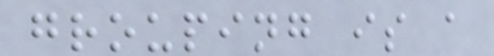grouping is a
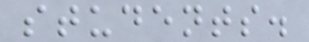students.
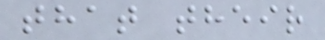that their
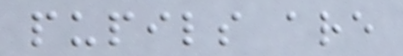pupils are
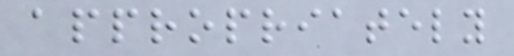appropriately
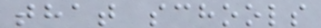that schools
